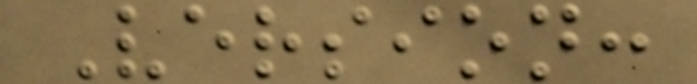Version:
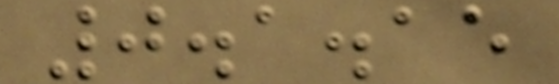0.1.15
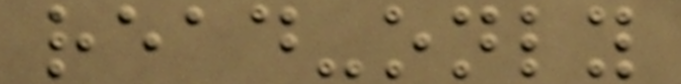read-only
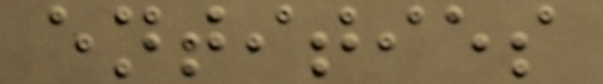entities
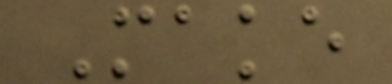Make
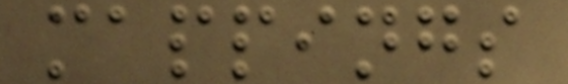mappings
